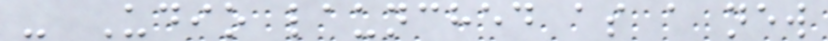- Udio launched as a new
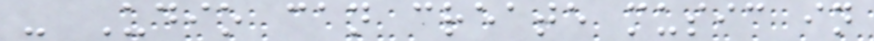- Udio can create music in
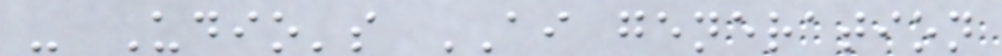- Udio's AI generation
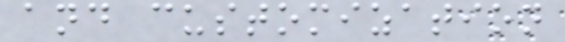and customization
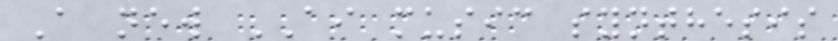A new AI music synthesis
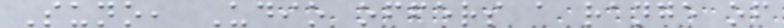Suno, Udio offers a range of
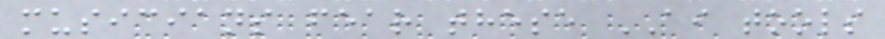musicians fear these AI tools
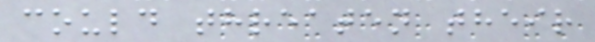could threaten their
